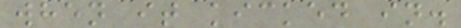when it kicked in.
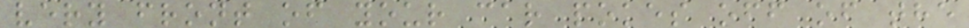very front of your car pokes off of the
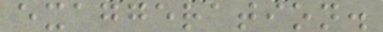exaggeration.
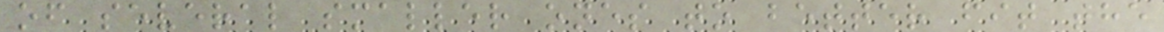of several smaller ones to better fit the
